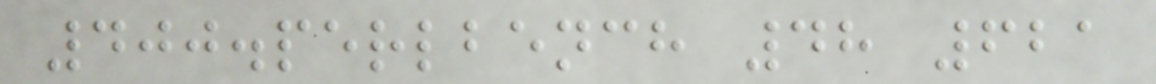400.perlbench 48 621
